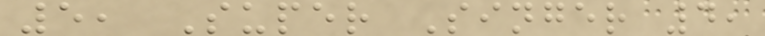5, Super Singer 4,
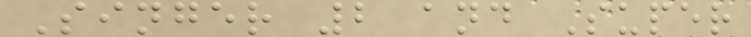Singer 2 and Super
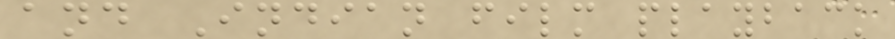and Indian film playback
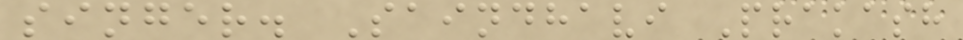singer. Saindhavi Prakash
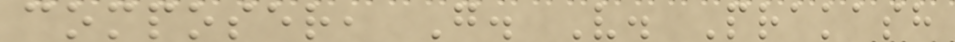composer, G. V. Prakash
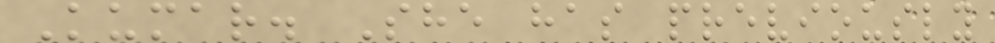Kumar. She has previously
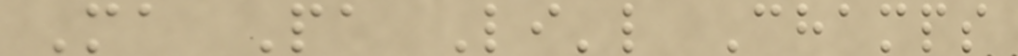Ma Pa Li'l Champs
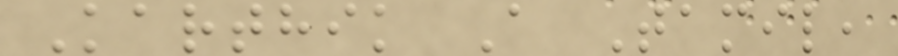Karthik A Tamil,
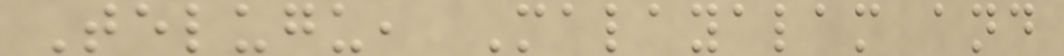Telugu, Malayalam and
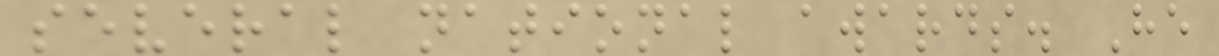several national awards. He
